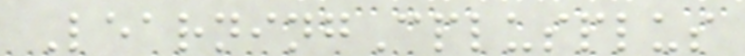LearningCplusplus
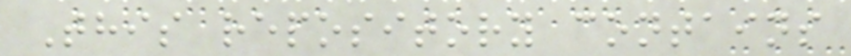This repository contains
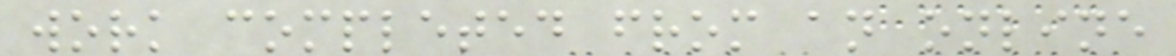work completed from an online
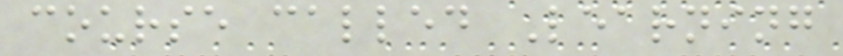course called Learning
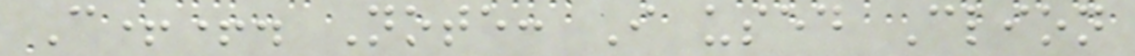C++. Note: I used Clion
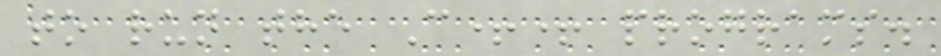to run the C++ programs.
